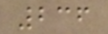236
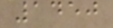1450
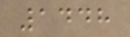1448
